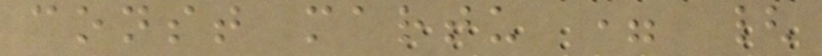const martu = {
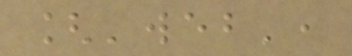['web',
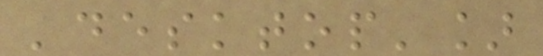'desktop']
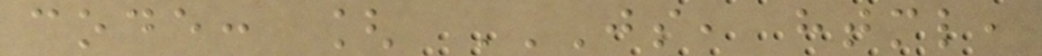code: [ JS, HTML,
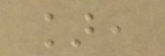],
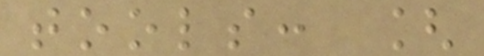tools: [
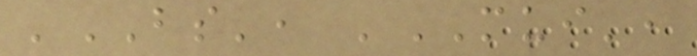'BS', 'MUI',
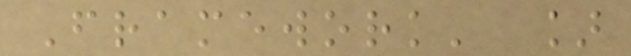Framework' ]
